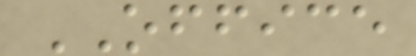OFFICE
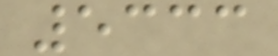5333
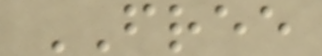FREE
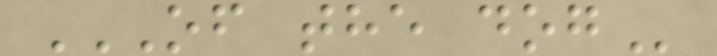OF THE DOG
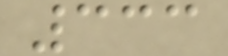333
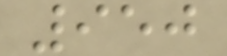950
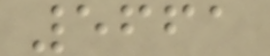5661
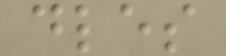dles
